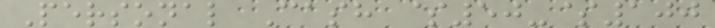Personal Cash $50-$100
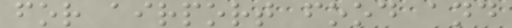for airport food and
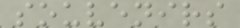souvenirs
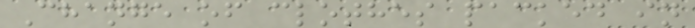Change of clothes packed in
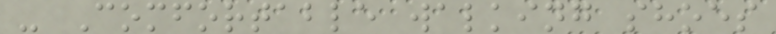- Comfortable walking shoes
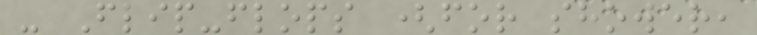- Flip-flops (for shower,
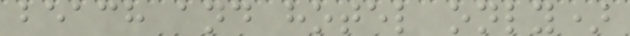beach and hotel only)
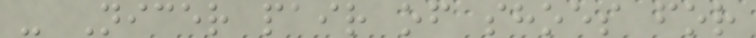- Nicer pair of shoes for
